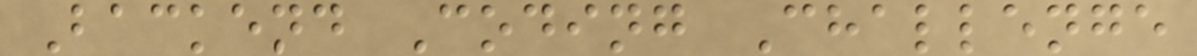Backend Coding Challenge
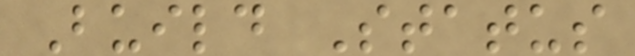Build Status
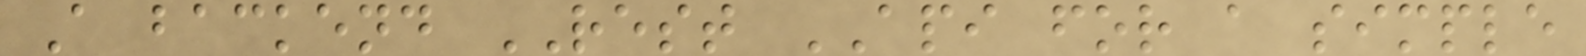A backend REST API for a simple
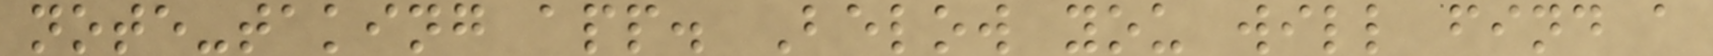note-taking app. Below you will find a
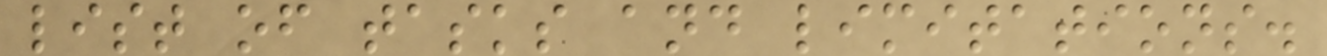list of tasks and limitations.
